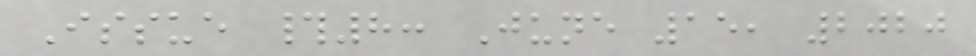Issue #8: June 15, 2020
